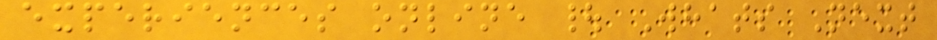experiences online | Whats Next
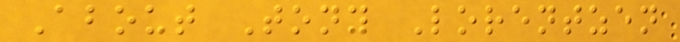About Tony Lorentzen
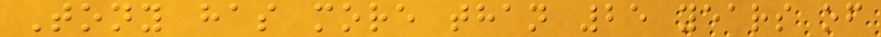Tony has more than 25 years of
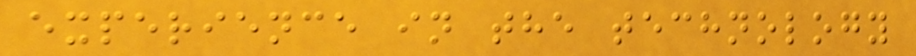experience in the technology
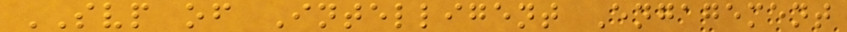SVP of Intelligent Engagement
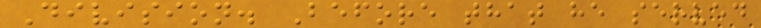Division. Before that he served
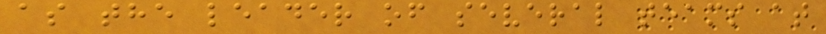as the leader of several teams at
